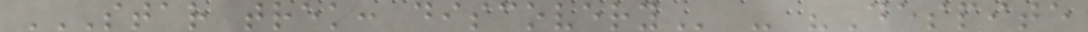STAR TREK: DISCOVERY - "Despite
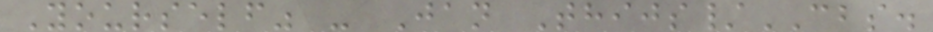Yourself" - Jan Thijs/CBS.
